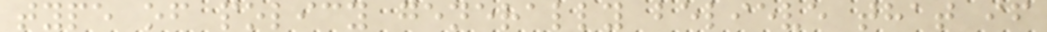type of policy generally believe that if
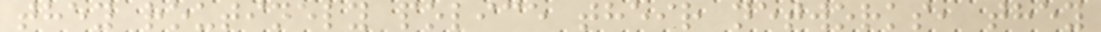they routinely police their networks, they
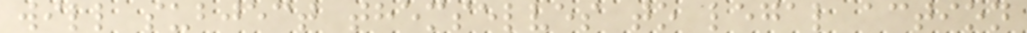will subject themselves to legal action
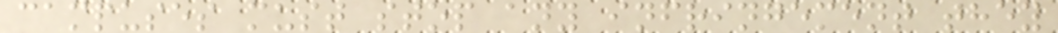campuses must stop any infringement they
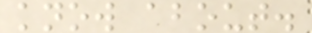know about.
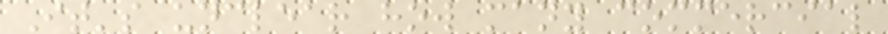It's unclear how many commercial
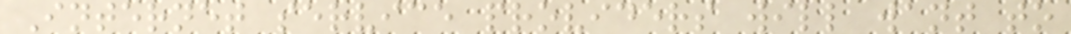Internet service providers will want to
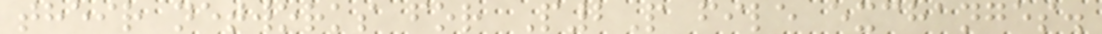their networks for P2P file exchanges.
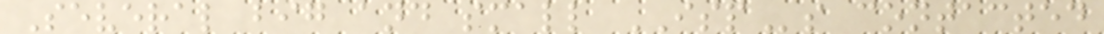Several big and small ISPs contacted
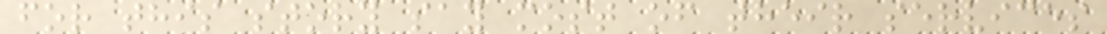for this story say most of their services
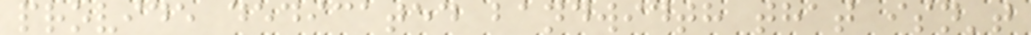provide dedicated bandwidth that isn't
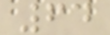64
